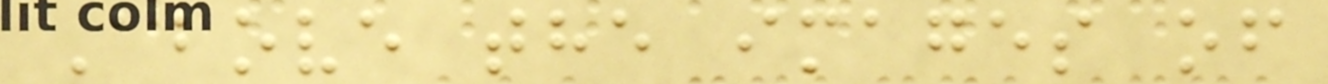Above the images of
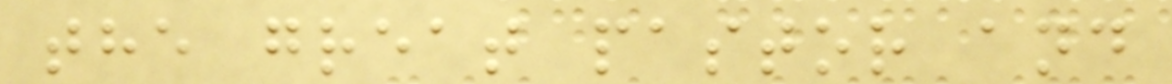the great pastor and
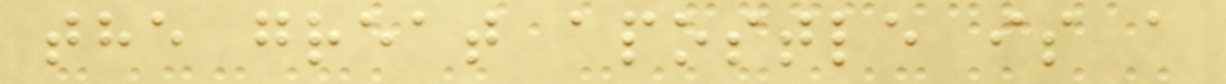the great apostle is a
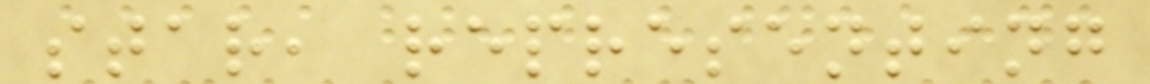star, representing
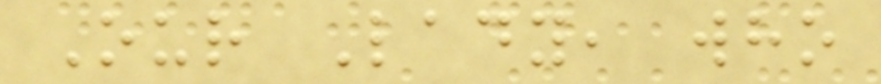Our Lady, who
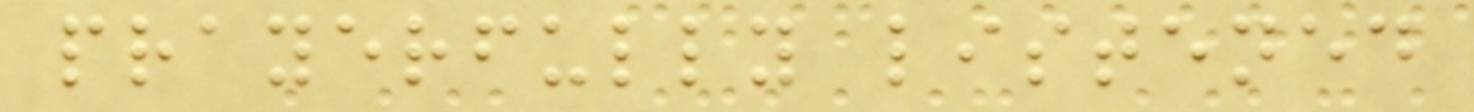prayerfully listened
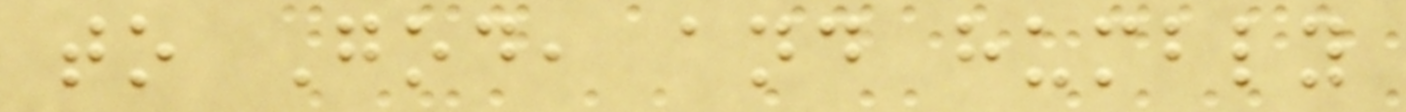to God, and humbly
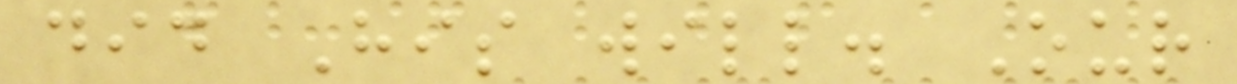did His will. Our
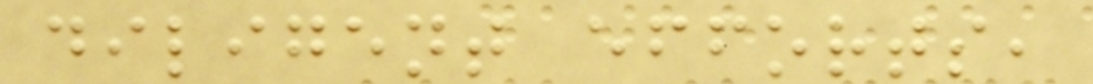diligent efforts,
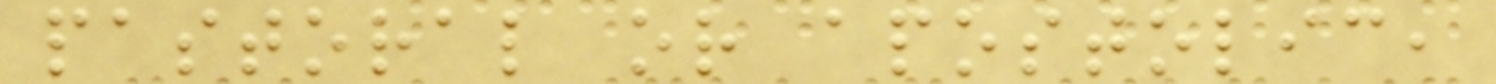pastoral or apostolic,
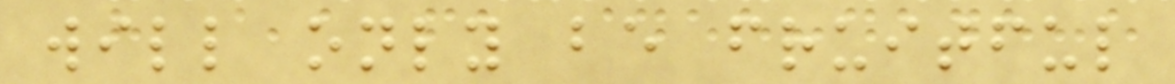will only be fruitful
